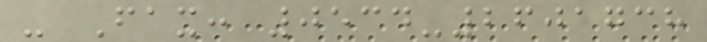- Fax: 0534-2601738
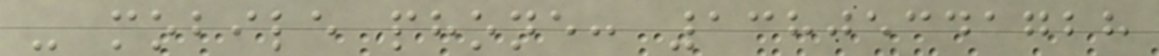- mobile phone: 13805341728
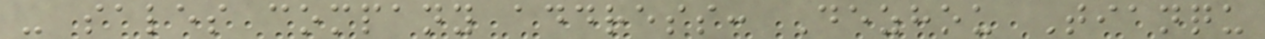- sales company address: Dezhou Tianqu
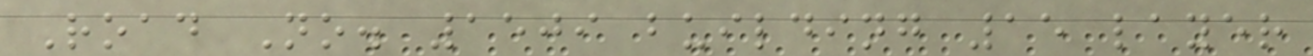Road No. 1509 building 15 layer
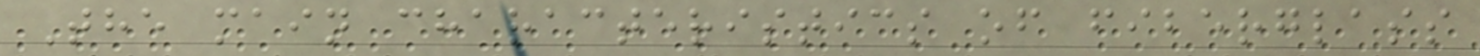The main characteristics of fiberglass
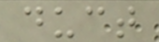duct
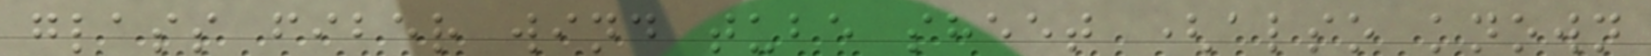glass fiber wind tube sheet (also known
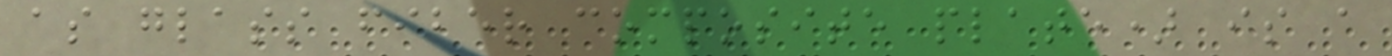as glass fiber composite plate) is a
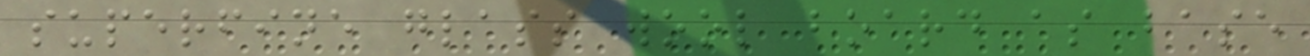superfine glass wool board as base
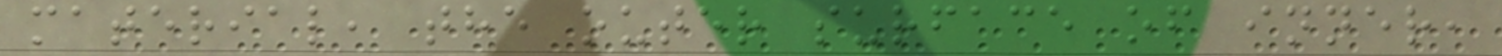material, the outer surface of inner,
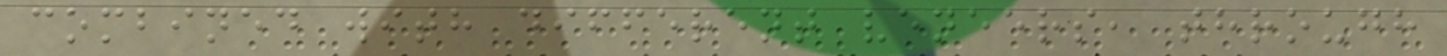combined with different veneers, through
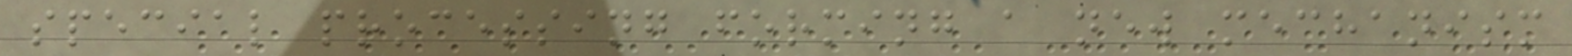special processing forming a new mechanism
